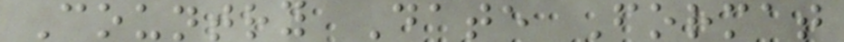Country Date Format
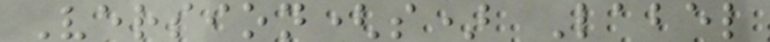Version(s) Label
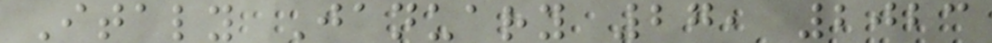Italy January 27, 2023
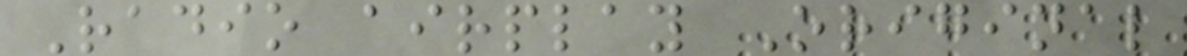Radio airplay Original
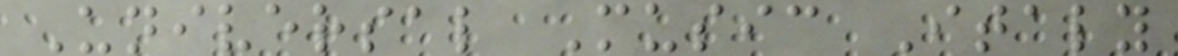Universal Music Italy
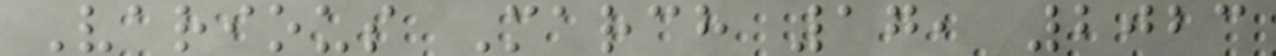Various March 17, 2023
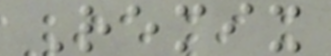Remix
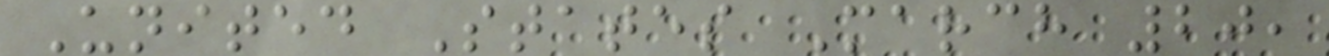United States March 20,
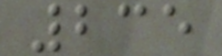235
